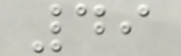49
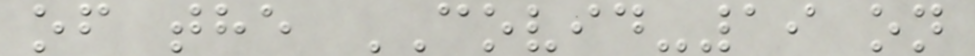of the COVID-19 on
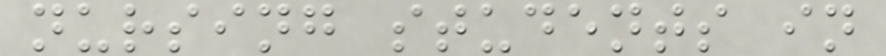nursing students in
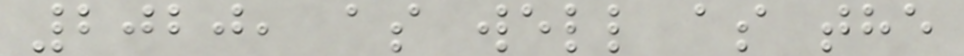2020, as well as the
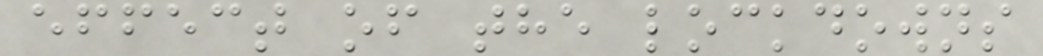effect of the lockdowns
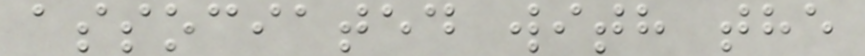associated with the
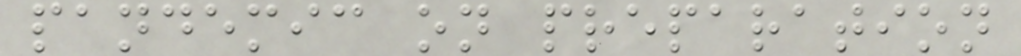pandemic on preparation
